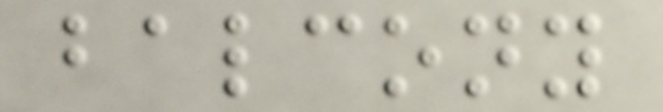balcony
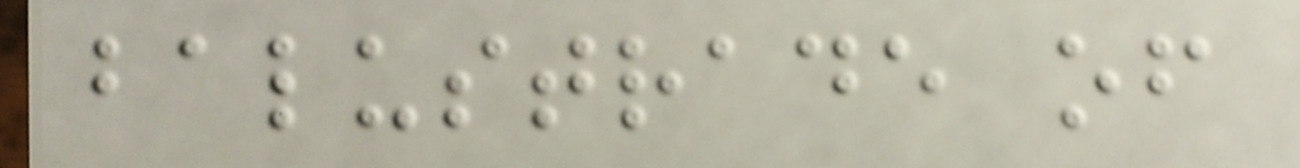balustrade of
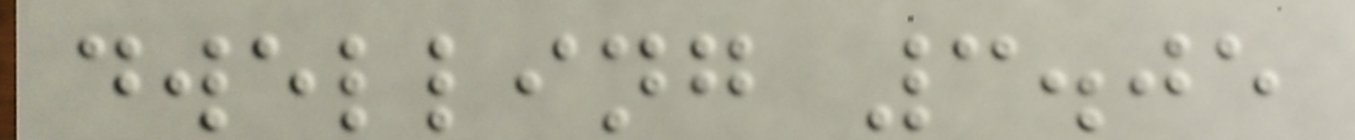dwelling 3.05
